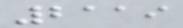2119
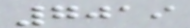7019
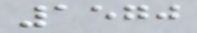1570
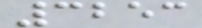3253
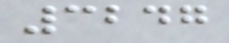3247
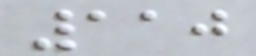110
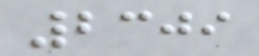2309
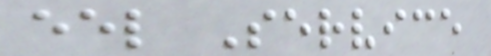eel Service
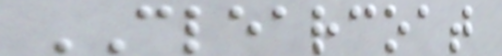CLEARCOAT
